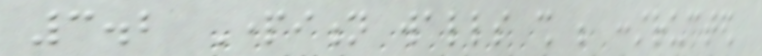3.2 Partition walls shall be constructed
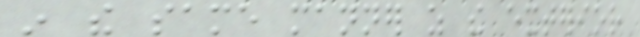in the same manner as the exterior
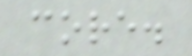core.
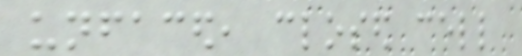unfaced, closed cell
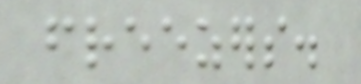freezers.
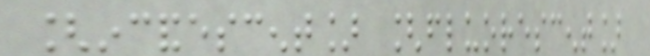[incandescent] [fluorescent]
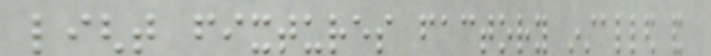light fixtures factory installed and
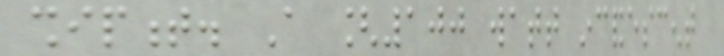shipment. A [100 watt incandescent
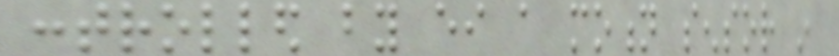controlled by either a motion sensor in
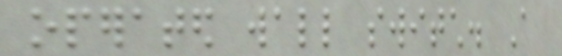operated wall switch. A
